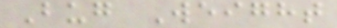Bug Weight
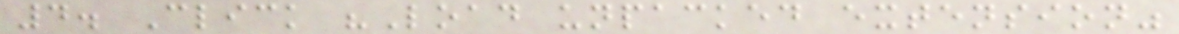4. Click "Load unpacked extension"
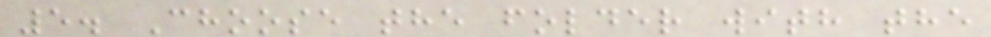5. Choose the folder with the
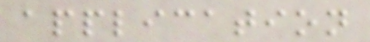application
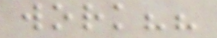work??
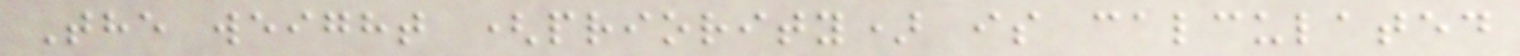The weight (priority) is calculated
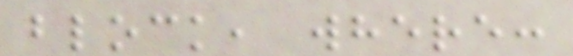block, where:
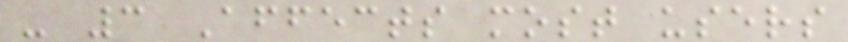- 3 Affects most users
